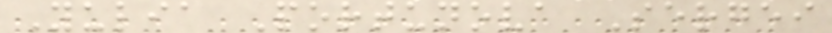Yulia Portunova Sergei
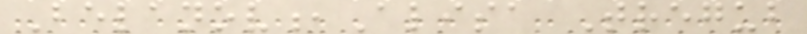Belanov,Alisa Tregub
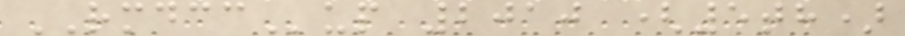RMDCCup 2010 (5th)
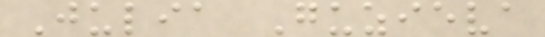Julia Guzieva
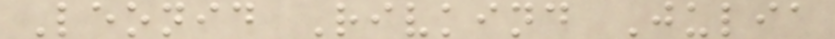Leonid Rivkind Julia
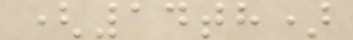(14th)
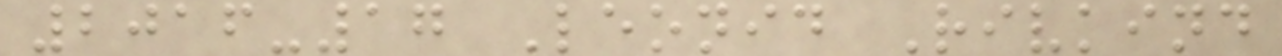2016-17 Leonid Rivkind
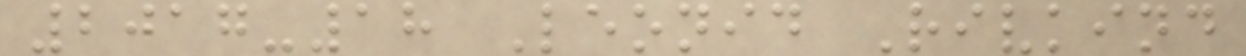2017-18 Leonid Rivkind
